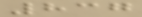837
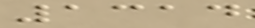1314
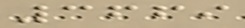3669
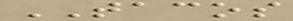TACOS
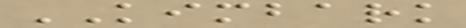KIMBARK
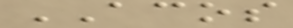ACOS
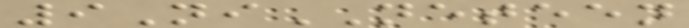9NiNETEEN
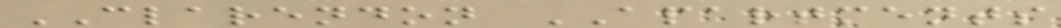CLARENDON APARTMENTS
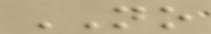NO
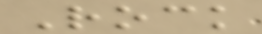Rock
